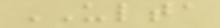ULTA
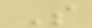S
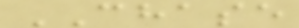CHASE
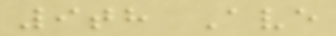9th Ave
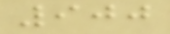900
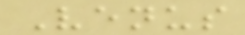Venus
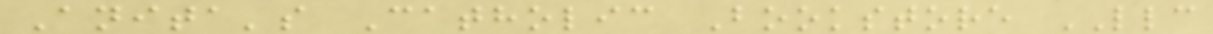Anita's Catholic Bookstore LLC
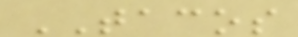TACOS
